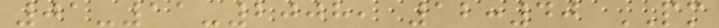01-11-2008, 12:40 PM
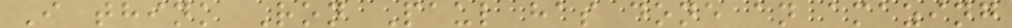I think Ron Paul has done an amazing
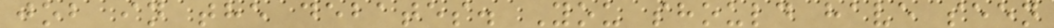job in the debates. You should have seen
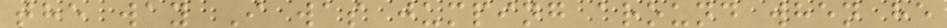the way I was jumping around when he
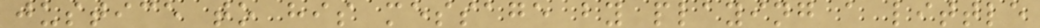justice to his message by playing a little
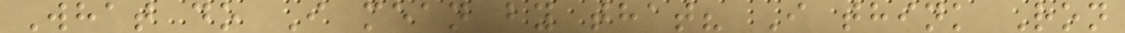What do I mean by that? I think Ron
